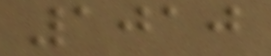1010
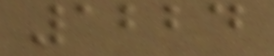1224
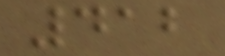412
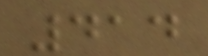414
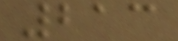213
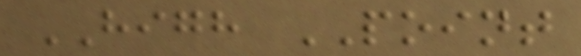HIGH POINT
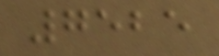7525
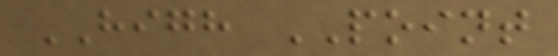HIGH POINT
